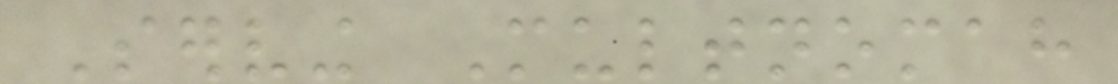Serving Multnomah
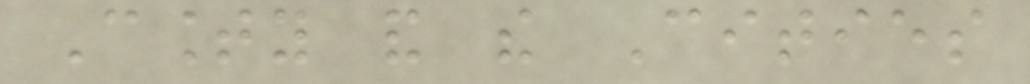County and the Cities
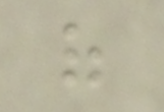of
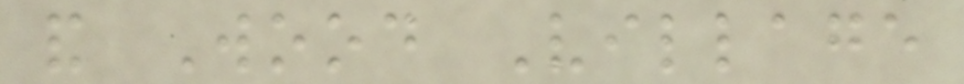and Wood Village
